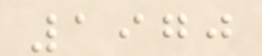1970
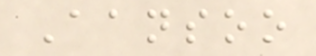Aansoo
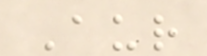Aur
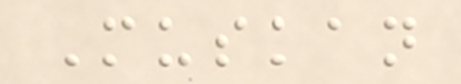Muskan
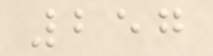257
